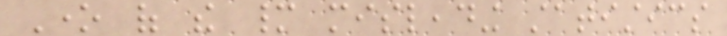One of the many misleading statistics
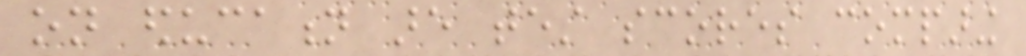on education are test scores comparing
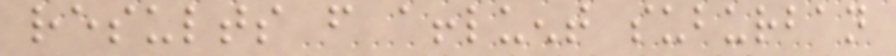results from affluent suburban
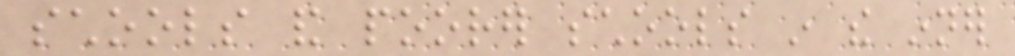schools and poorer schools in the inner
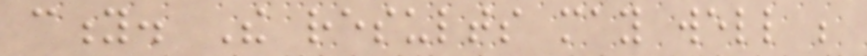city. The results may well be
